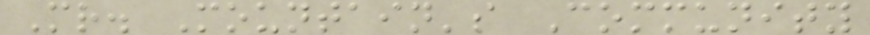Mr. Mountain's Community
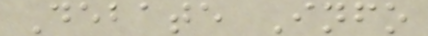Debate Info
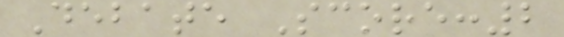Debate Score:2
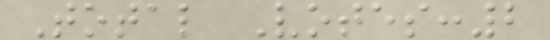Total Votes:2
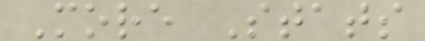More Stats
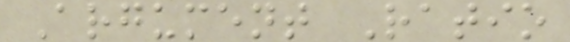Argument Ratio
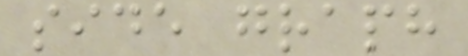side graph
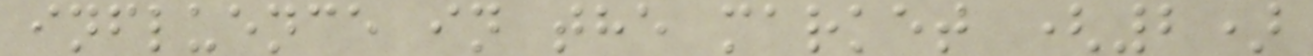influence in the market (2)
